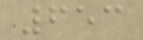653
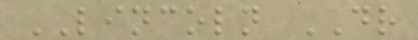LINCOLN DR
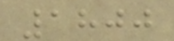1800
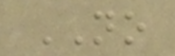NO
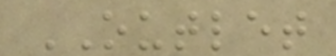OUTLET
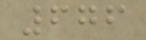676
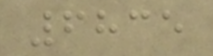6835
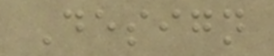Design
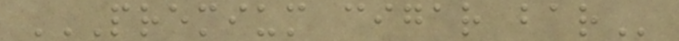PREMIUM CIGAR BAR
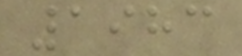1983
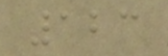123
